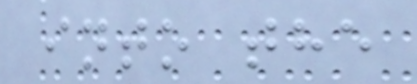into the
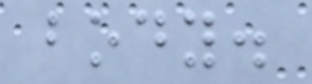body.
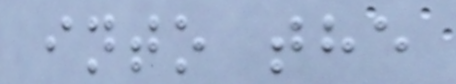into the
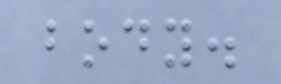body.
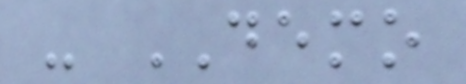- DEMO
